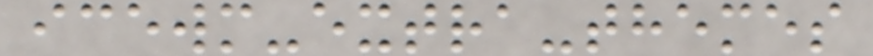icewm-extra-themes
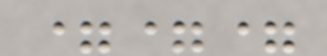===
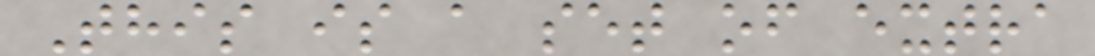This is a set of extra
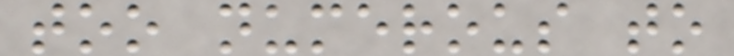too numerous to
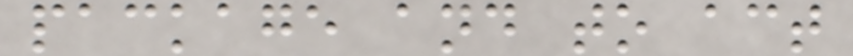package and to act
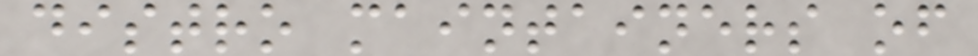distro maintainers of
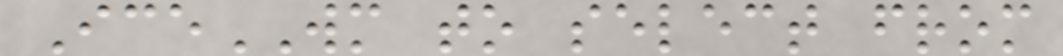IceWM to select from
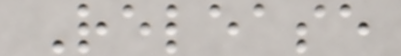Release
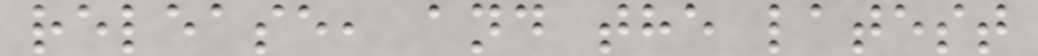release, and the latest
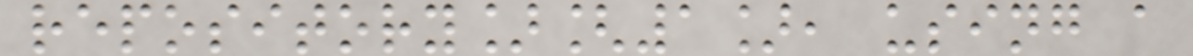repository][1], using a
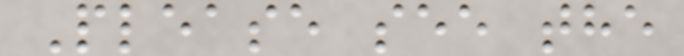Please see the
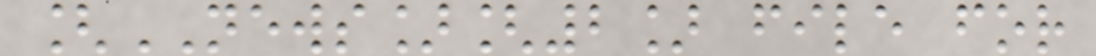[NEWS][2] file for
